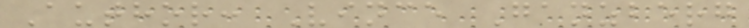Author: Vince Ganzberg
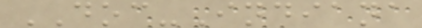DOC-Indiana
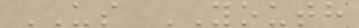US YOUTH
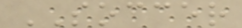SOCCER
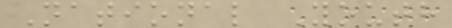National Youth
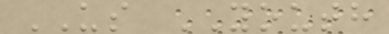US YOUTH
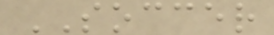SOCCER
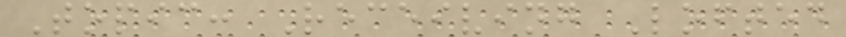Topic: Receiving Lofted
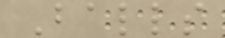Balls
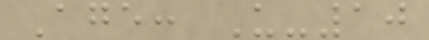Age: U-10
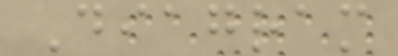Diagram
